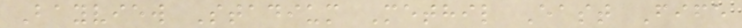Bayview Stadium Methil East Fife
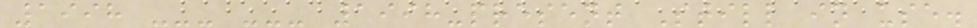1998 --- --- 1998-present Still in use.
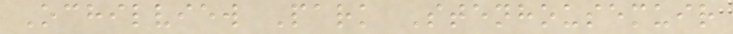Ochilview Park Stenhousemuir
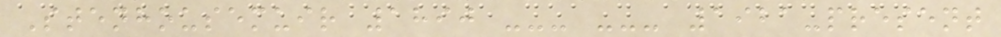Stenhousemuir 1890 --- --- 1921-present
